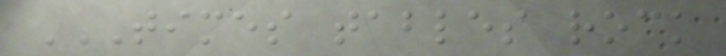TIMES TABLES ROCK
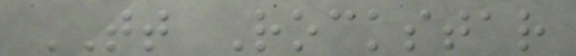TT Rockstar
